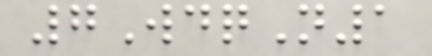7WdqN1
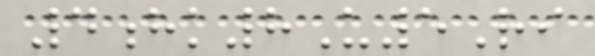4hk8U5Ri
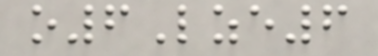o6Lze6
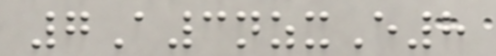7A3nzxE8
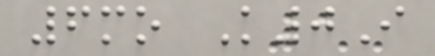6mo K0I
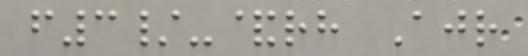f3/-&rh Ajr
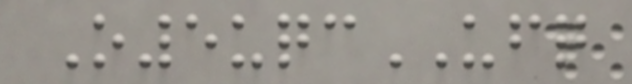O5uqcUFQ
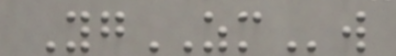YgZMw
